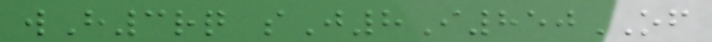wH3rq sJ8I850OF
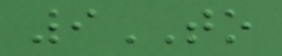9TO
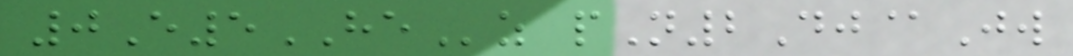0E5HEz pN2Dj@Jw
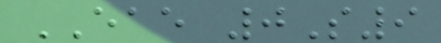EAE 0S9
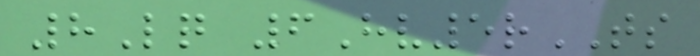8Lq 6Hv5rTS
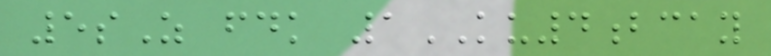5sZ fdk 1KU4bcay
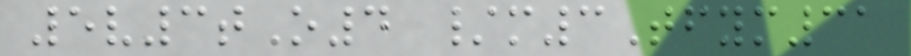5v3tO4 /m3Tfym31
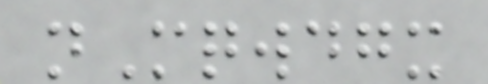nMqwdgx
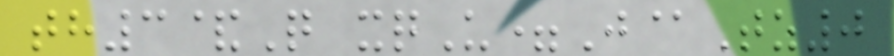th3&Q xqU=J@Tz0
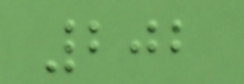202
